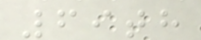69th
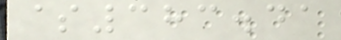$383.41
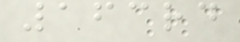163rd
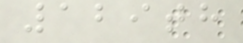129th
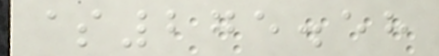$275.58
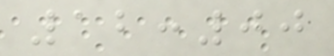12:00
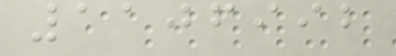1106992
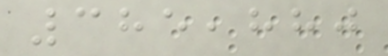385,880
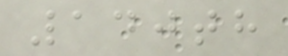140th
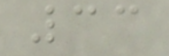33
